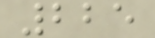225
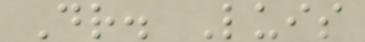Dr. Luis
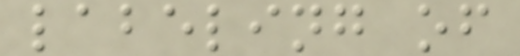labeling of
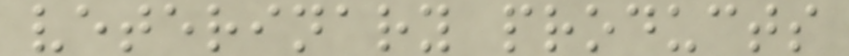veterinary products
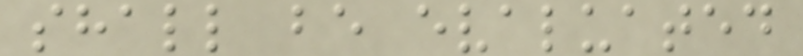shall be evaluated
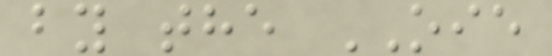by the OIE
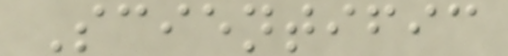Scientific
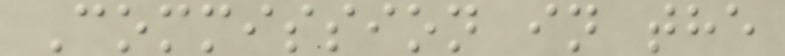Commission in the
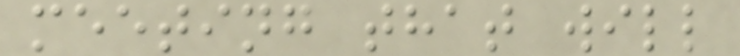meeting that will
